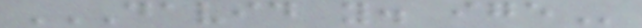DAVID Y. IGE
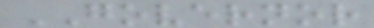GOVERNOR
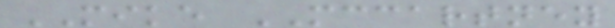MIKE MCCARTNEY
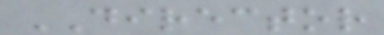DIRECTOR
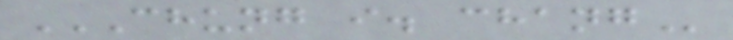CHUNG I. CHANG
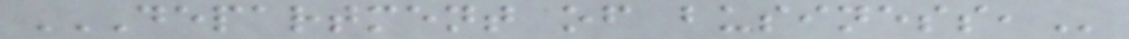DEPARTMENT OF BUSINESS,
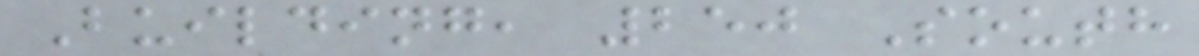Building, 250 South
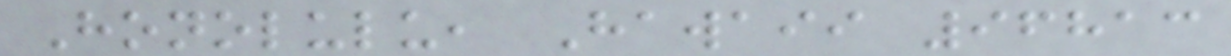Honolulu, Hawaii 96813
